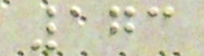173
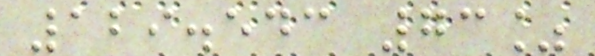129.543 73%
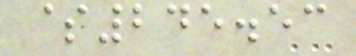$245.53
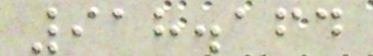918.164
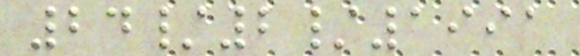24/2/1991
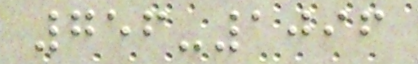756-1096
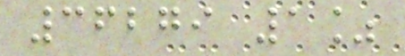36279 1%
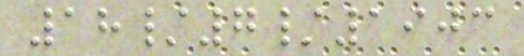18/7/1903
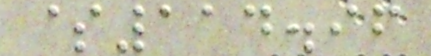$114.96
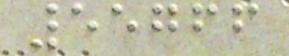55766
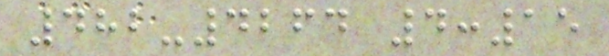482-4264 4:15
